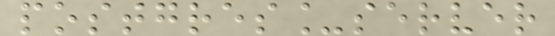postgres_server
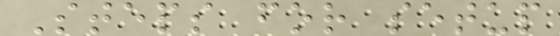Steps for setup
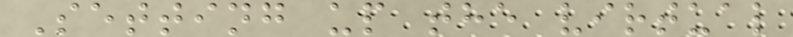Setting up the virtual
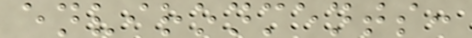environments:
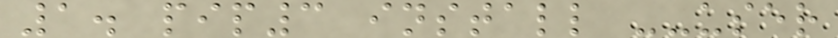1. pip3 install --user
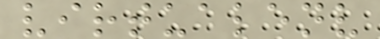virtualenv
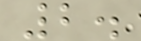2.
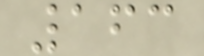163
